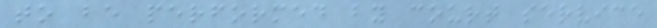to be performed by court service
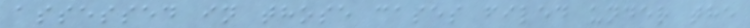assessed in those cases filed under the
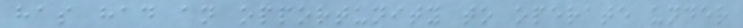has had an opportunity to operate under
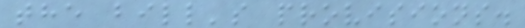the bill's provisions.
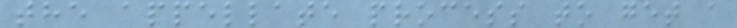the appellate process to get a
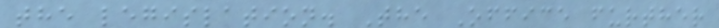the legislation. The Office further
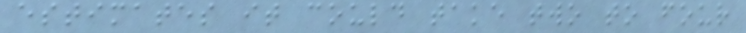estimates it could take two to four
